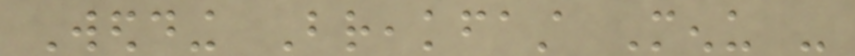Wedding Breakfast Menu -
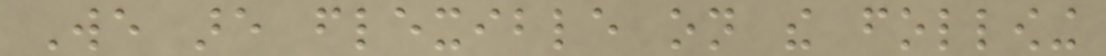We are flexible on the following
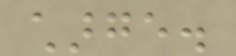charge.
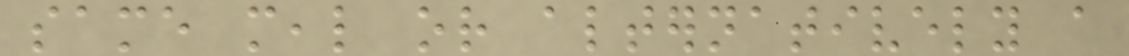same meal or alternatively a
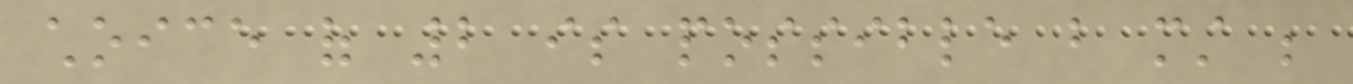choice of 2 is possible but must be
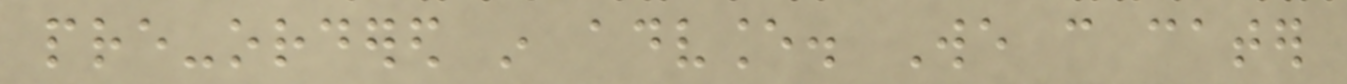pre-ordered in advance. We can cater
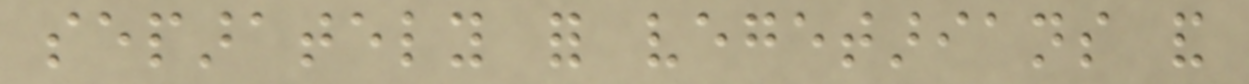separately for vegetarians and
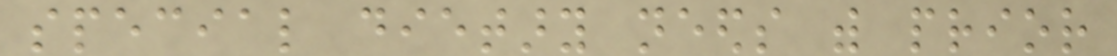special dietary needs with prior
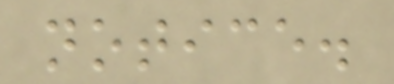notice.
